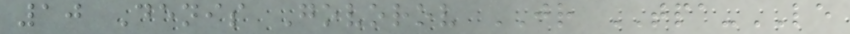10 Denis Govorov JR TPA-LE
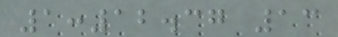1:12.37 13
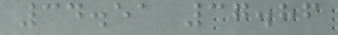34.51 37.86
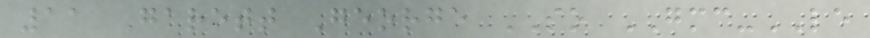11 Garett George SO GMC-LE
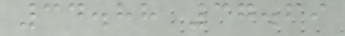34.88 37.69
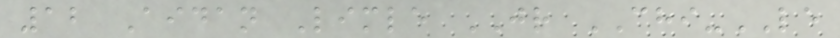12 Aidan Limle JR CHI-LE
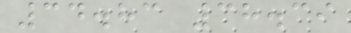34.83 38.39
